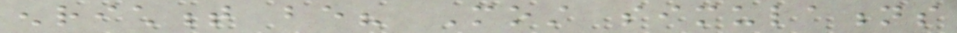enrichment be? Most simulations
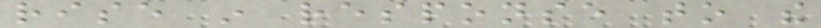rise in response to the
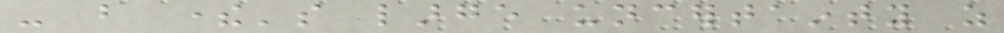- but there's large uncertainty as
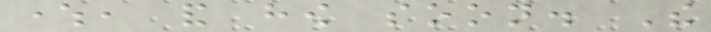where, and how soon. The
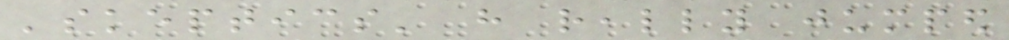'skeptics' have really jumped
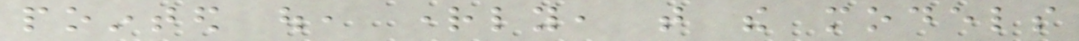pointed out, rightly, that the models
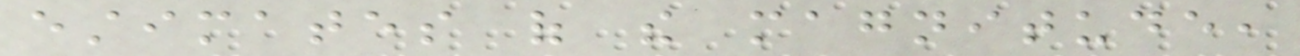estimates of the magnitude,
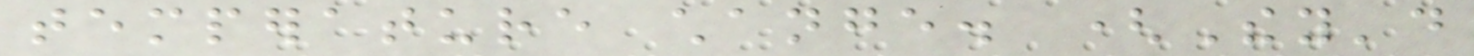temperature change. (They'd
